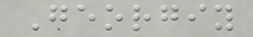Georgiy
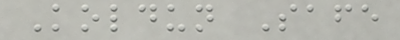Koldun Safe
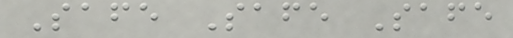Safe Safe Safe
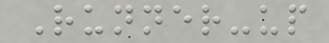Runner-up
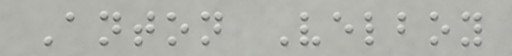Anton Velboy
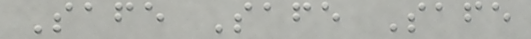Safe Safe Safe
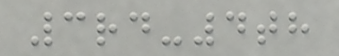3rd-4th
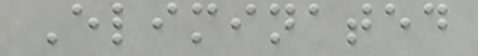Eliminated
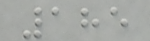185
